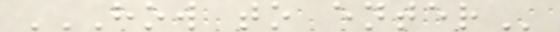HOW TO ENTER
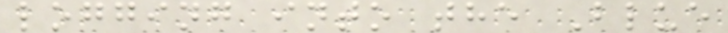logging into the Blue
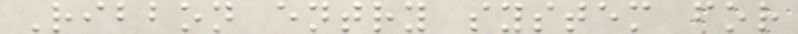Ribbon entry system for
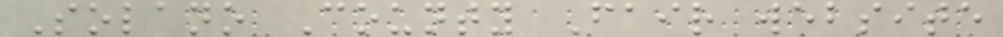Solano County Fair website
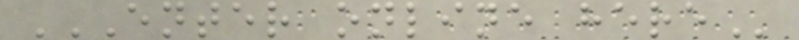ENTER ONLINE HERE
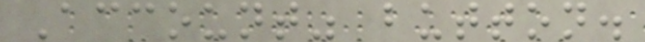Account" button.
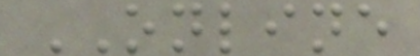ONLINE
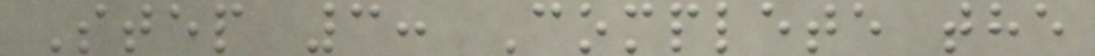Step 3: Complete the
